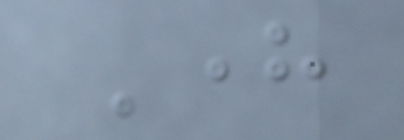Here
